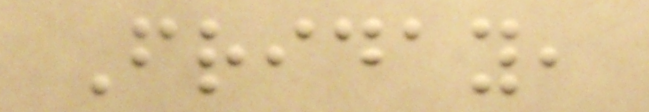Friday,
